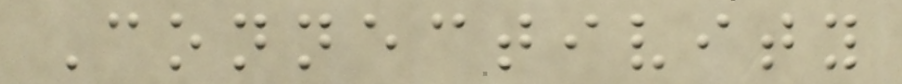Connectivity
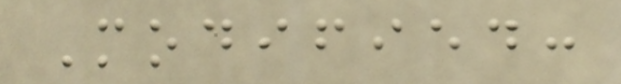Modified:
